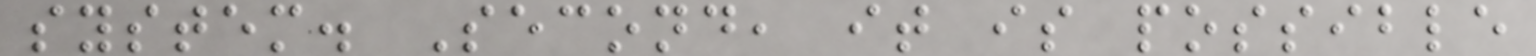system. Second, it is possible
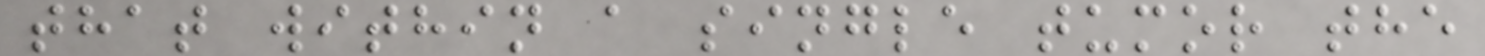that within a single tumor the
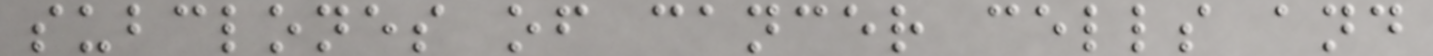subclones of cancer cells and
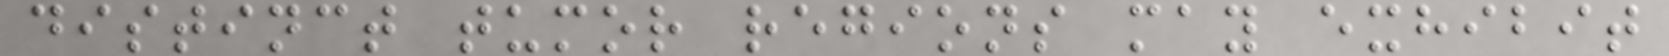distinct tumor regions may exhibit
